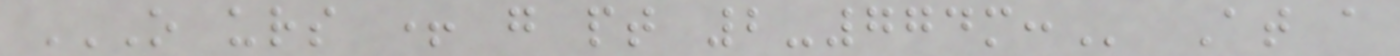O URS + G PT 2-774M: At a
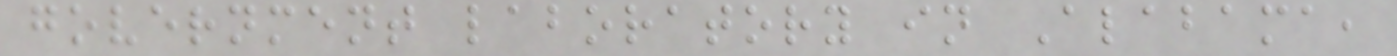government laboratory in Alabama,
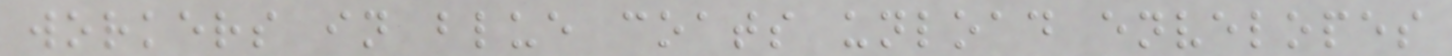workers in blue coats unload envelopes
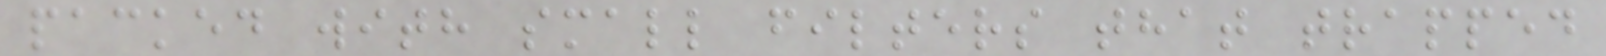packed with small filters that trapped
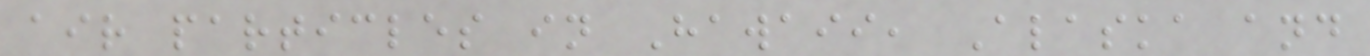air particles in Hawaii, Alaska and
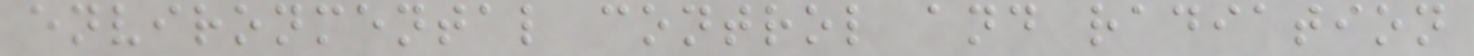environmental control and radiation
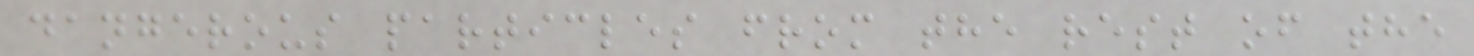dangerous particles from the rest of the
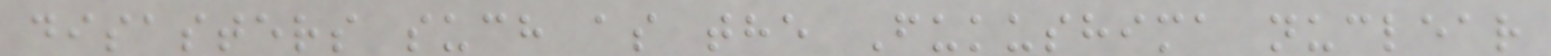disasters such as the Fukushima nuclear
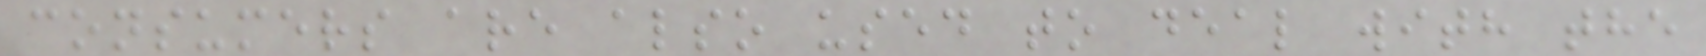consumers are also used to deal with the
